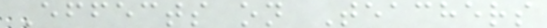Effects on Teachers
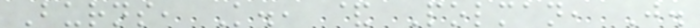Burns, K., & Polman, J.
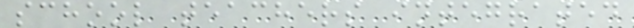school teachers integrated
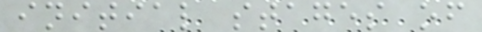initial stages of
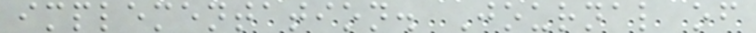implementation. Journal of
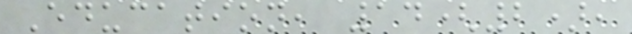Education, 14(2),
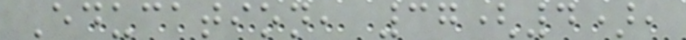Education, 37(4),
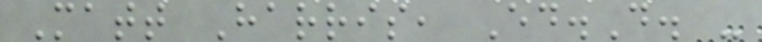Matt Harris, Ed.D. -
